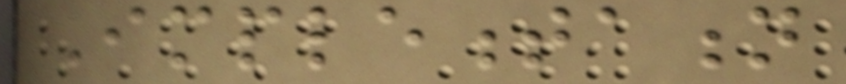Implementation
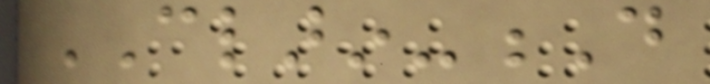CLARIN-D
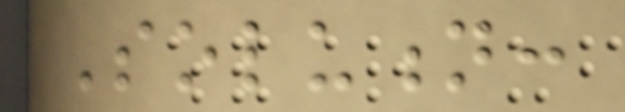Solution:
